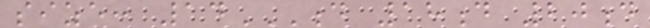size: 14D 18D 20D
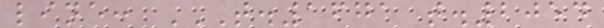line: T.1671 T.2054
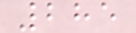285
